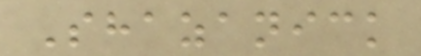Shazanick
